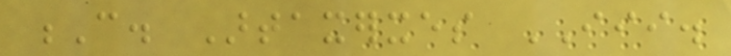C. Artaxerxes III.
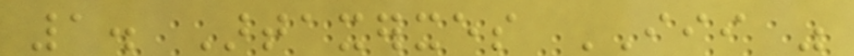1. Artaxerxes III was
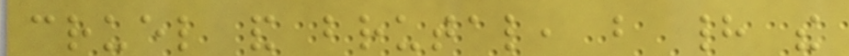cruel and brutal, but had the
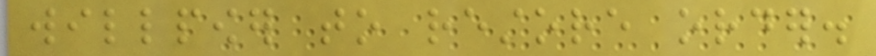willpower to restore order.
